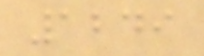1249
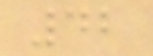42
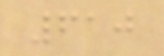610
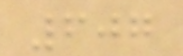607
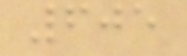605
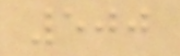500
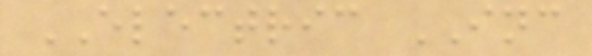ELECTRIC INC
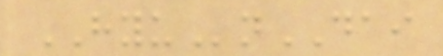HYUnDAI
